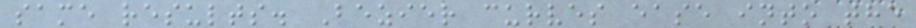same results. Bezier curves ease into the
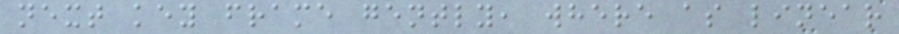next key frame gently, where as linear
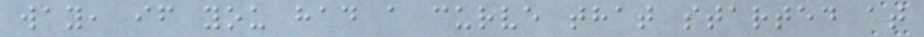way, if you had a curve that started at
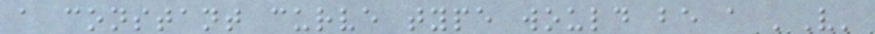a constant curve type would be a 'V'
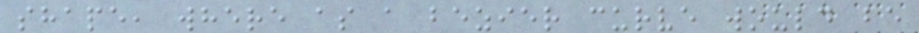shape, where as a bezier curve would be
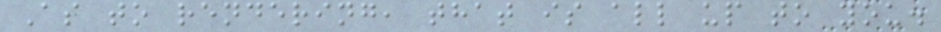As to rendering, that is all up to you.
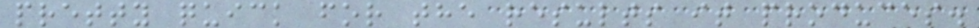pretty quick for the results it produces.
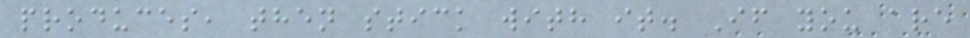produces, then stick with it. If you are
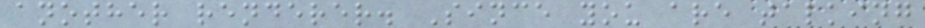another renderer. Since you are talking
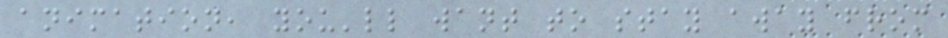animation, you'll want to stay away from
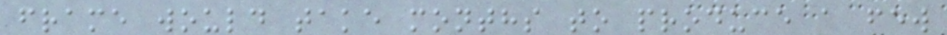frame would take months to produce a few
